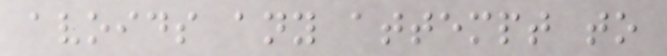avoids any attempt to
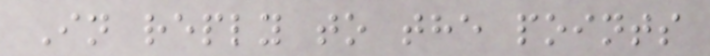In reply to the points
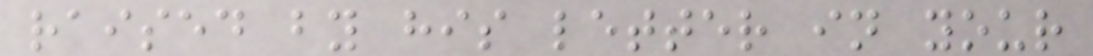raised by his letter in your
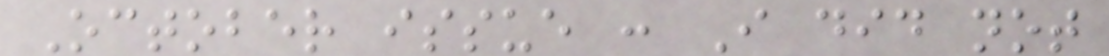October issue : I did not
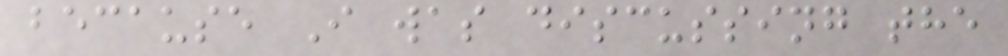because I was discussing the
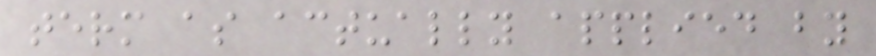term as actually applied by
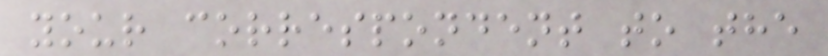your correspondent to the
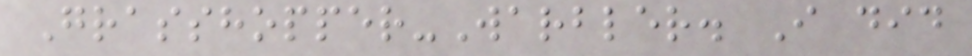Grasshopper-Warbler. I did
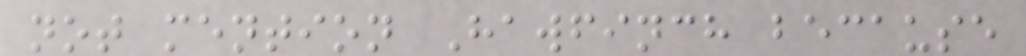not mention Hawfinch because
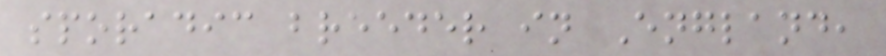sporadic breeder in England,
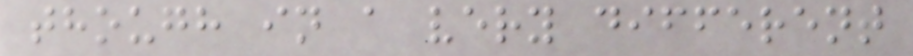though in a very different
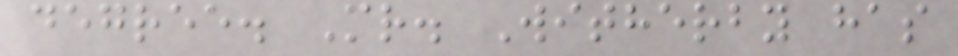degree. Mr. Witherby has
